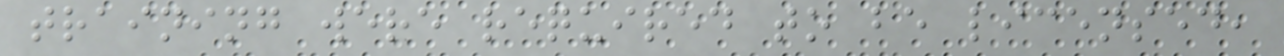training were required to be licensed,
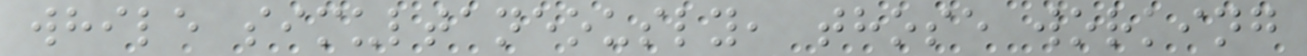while simultaneously, those working
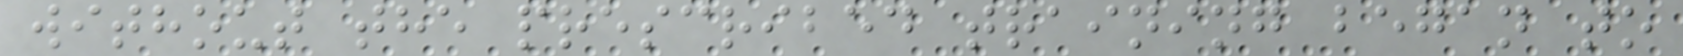without the prescribed training began to
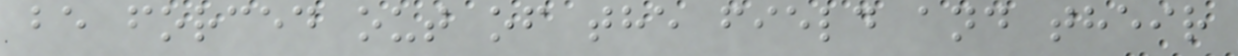be forced out of the field and their
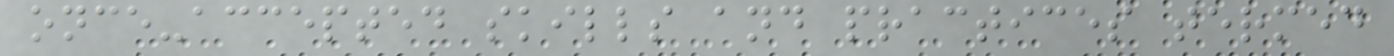once-accepted skills and practices termed
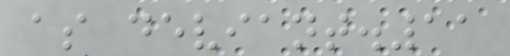as deviant.11
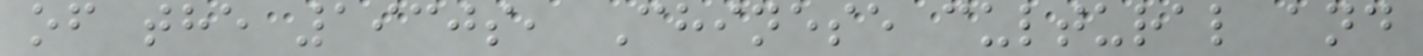of the 1930s, Chinese cultural and
